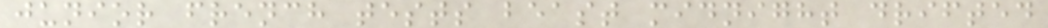junior french tests beast midnight drifted
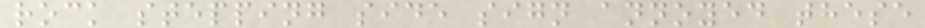rock stepping side sign annoyed these
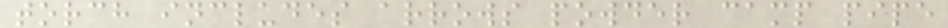torch includes arrows powder camp pipe
